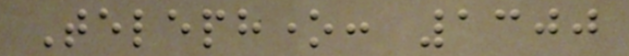Telephone: 1300
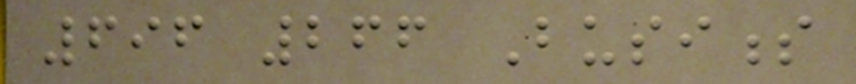696 266 Business
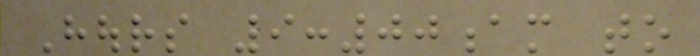Hours 9:00am to
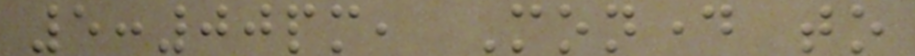5:00pm, Monday to
